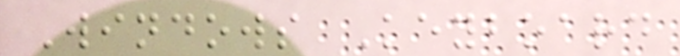Windows Keyboard
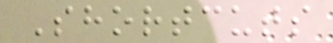Shortcuts
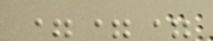===
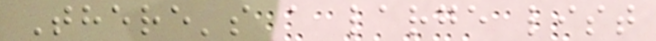There's a large list
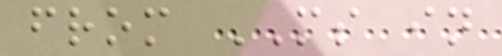from MS in
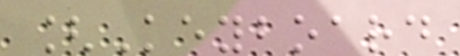[Keyboard
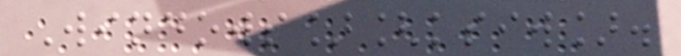Windows][ksiw].
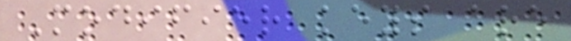Modifier keys are
